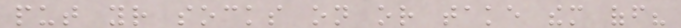put your socks on or take them off?
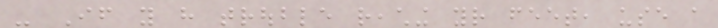- If you have trouble reaching your feet, use a
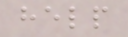help
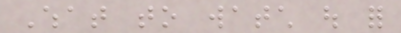What to watch out for
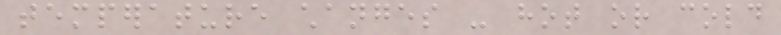temperature changes - hot or cold
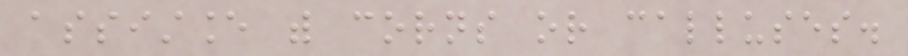assistance with corns or calluses.
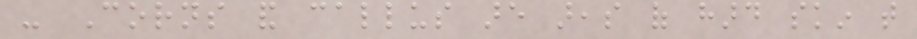- Corns and callus are areas of hard skin that
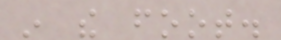in the foot.
